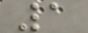1
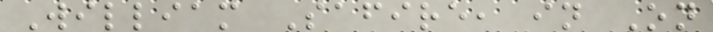William Safire, in On
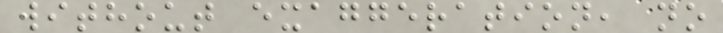without exaggeration, no
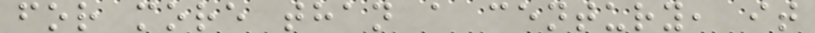for more than a century, it
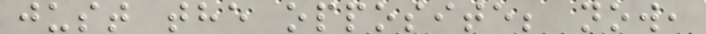just the opposite; now,
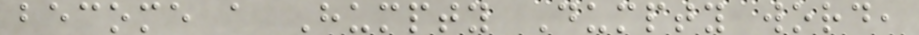become a Humpty Dumpty word,
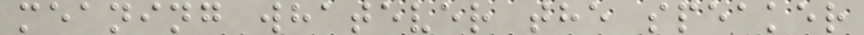meaning whatever the speaker
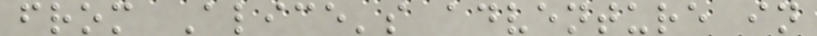from Alice's adventure in
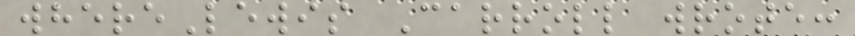whereLewis Carroll wrote:
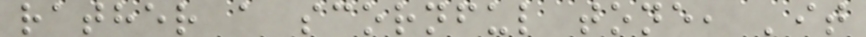rather a scornful tone, 'it
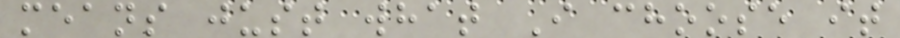means just what I choose it
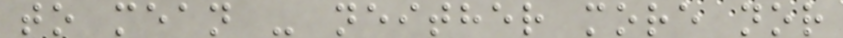to mean - neither more nor
